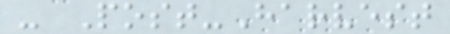- Post-Harvest
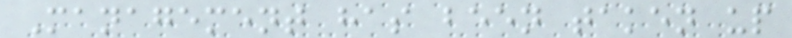Management has been taken up
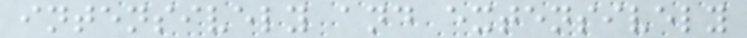intensively and extensively
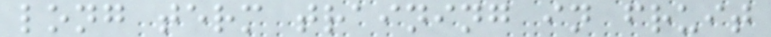long term training in fruit
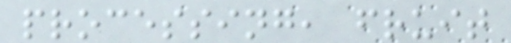processing, fruit
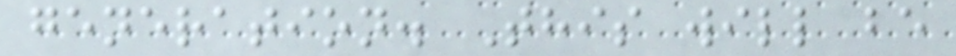generation. This will be
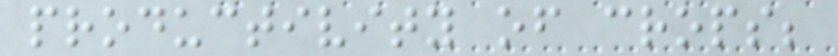productivity of crops;
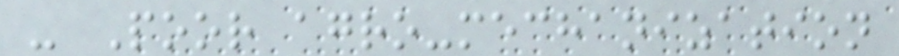- Poor agro-mechanization
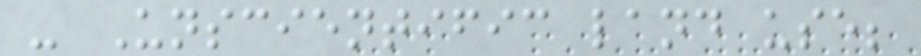- Unscientific land use;
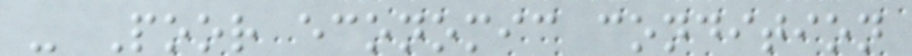- Poor economic condition
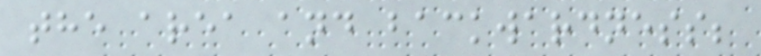the area and backwardness;
